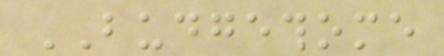BUDGETHOME
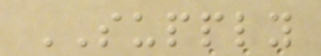SUPPLY
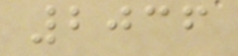2036
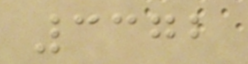3372
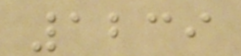1239
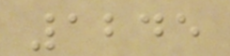1245
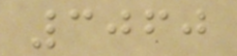3060
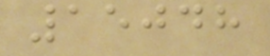15048
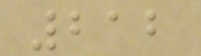212
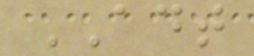ADT
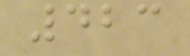423
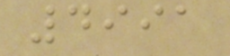4991
